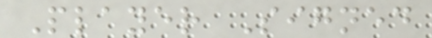Player Signed
